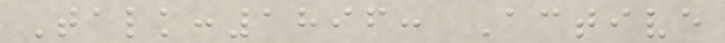Talk:1896: Active
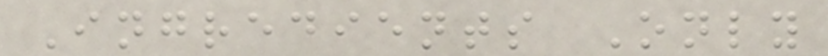Ingredients Only
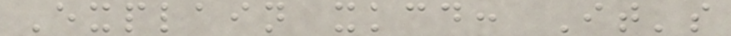Explain xkcd: It's
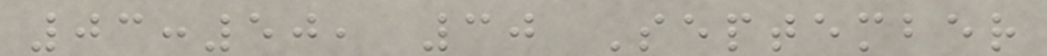03:50, 30 September
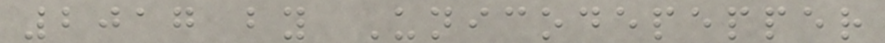2017 by Unicodepepper
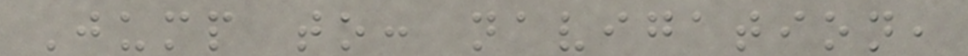Jump to: navigation,
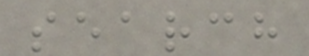search
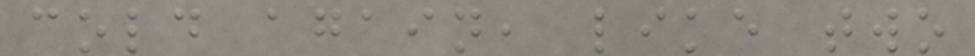cold again, like two
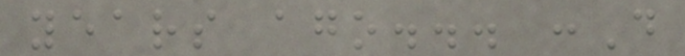years ago... :D
